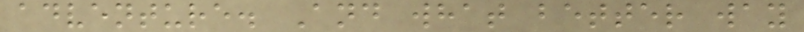adventure. And what better way
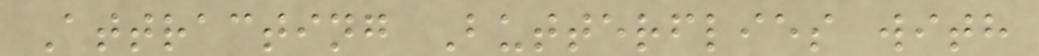Attracting Butterflies with
